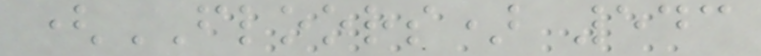(FLOORS) 543
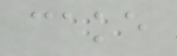cake
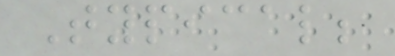Typical;
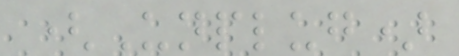(Unplug)
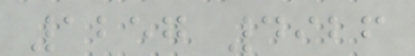1257 4926
